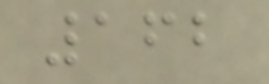162
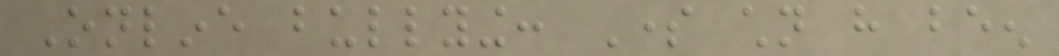Online bullying: Some children have been
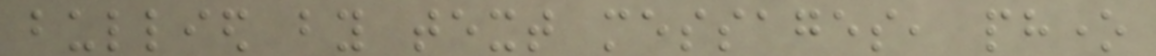bullied by text messages, phone
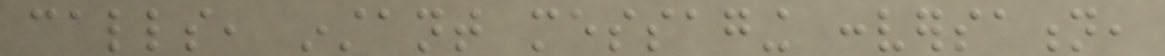calls, instant messaging conversation,
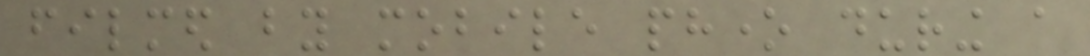filmed by mobile phone during a
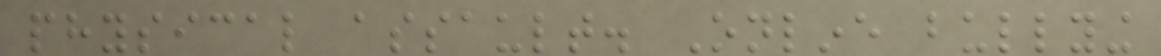physical assault. Online bullying
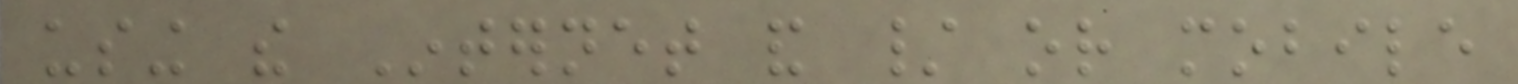using the Internet and / or mobile
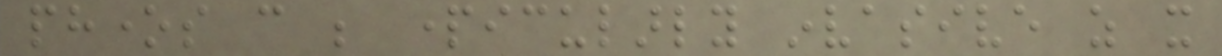phones can be particularly invasive as it
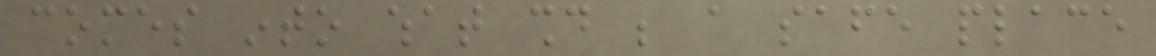comes into what should be a safe place
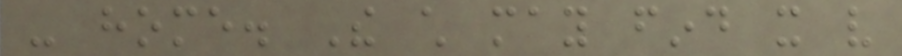- home. The child may find it very
